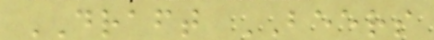DRAFT BEERS
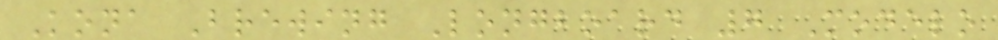Kona Brewing Longboard 7 Modelo
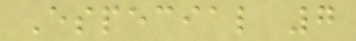Especial 7
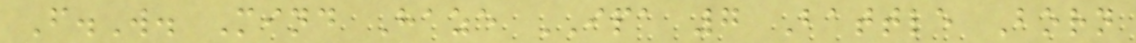F.W. Mind Haze IPA 7 Battle Born
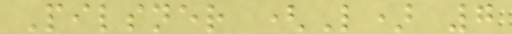Pilsner (L) 7
